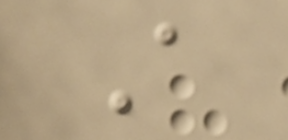A
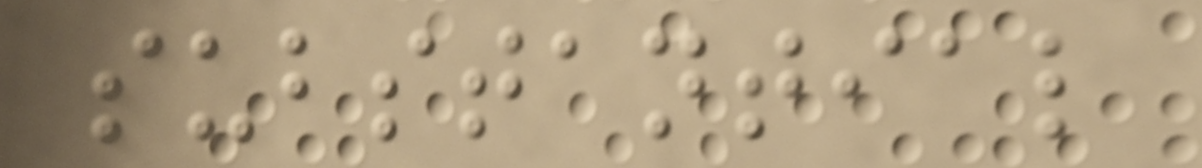substantial
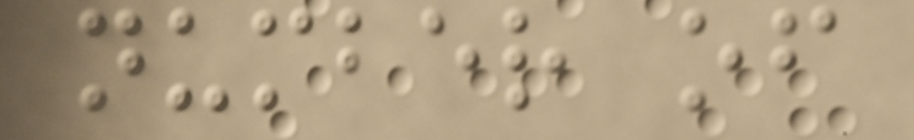number of
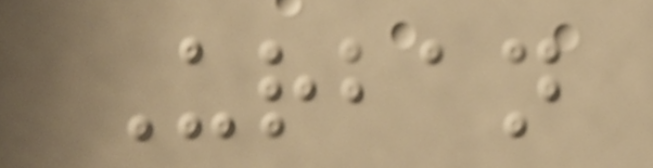Urban
